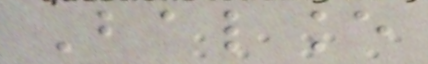Balance
